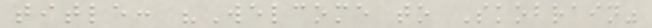title: "Welcome to Skobrain"
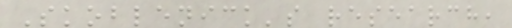Skoblenick's research,
